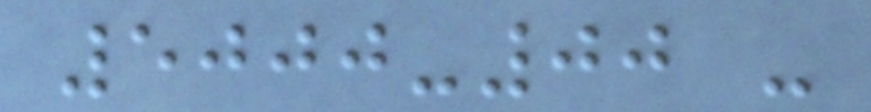5000-00 -
